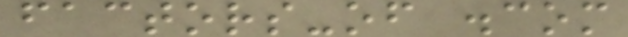factors-of .com
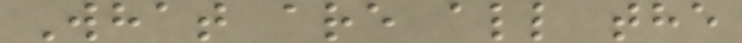What are all the
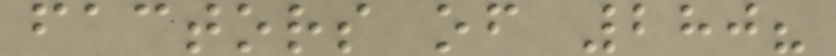factors of 280?
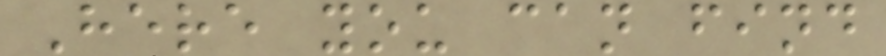Here you can find
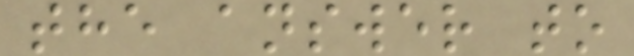the answer to
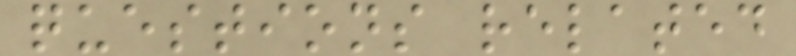questions related
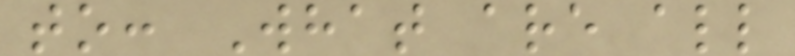to: What are all
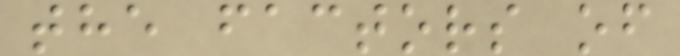the factors of
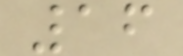16
